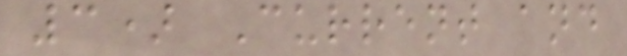3) Current and
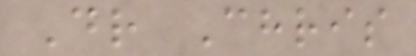Dr Chris
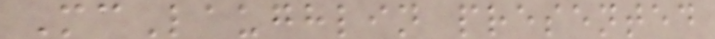McLaughlin presented
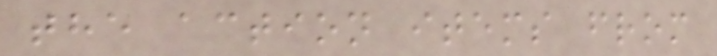the action items from
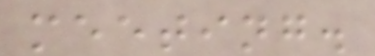meeting.
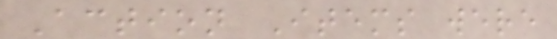Action Items were
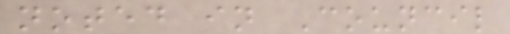noted in Council
